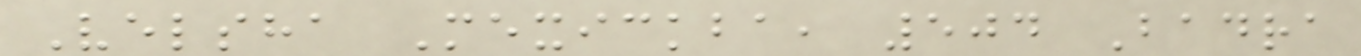Velsha Mexickba, 504 Badra
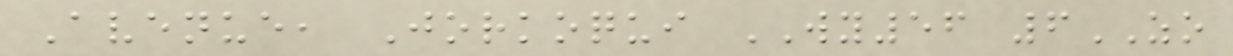Avenue, Jorkoqui WY56 6ZO
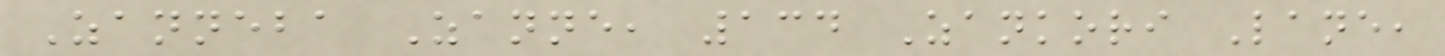Zanneba Zanne, 134 Zankori Lane,
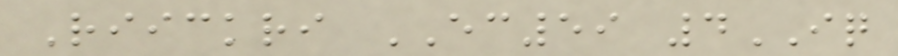Riickri EC59 4IQ
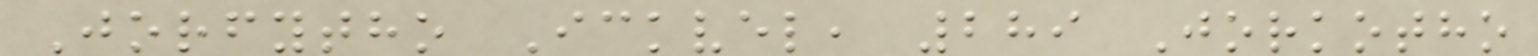Jorfytho Ickvel, 289 Jorkotho
